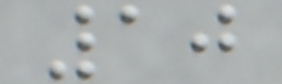10
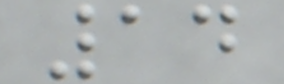14
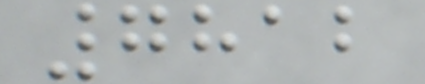7812
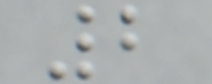2
